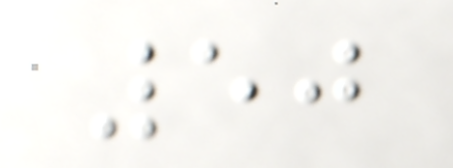50
